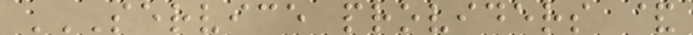SERVICE PROVIDERS &
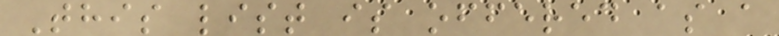This list is offered as a
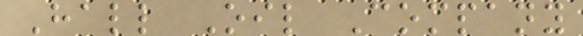Hall Oil Company
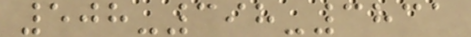508-398-3831
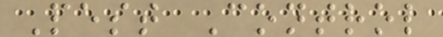Pest Control
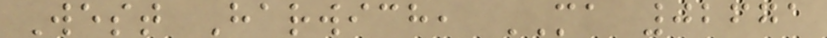West Harwich, MA 02671
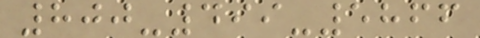800-499-5866
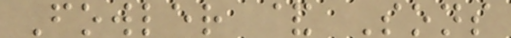Fowler & Sons
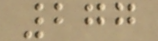277
